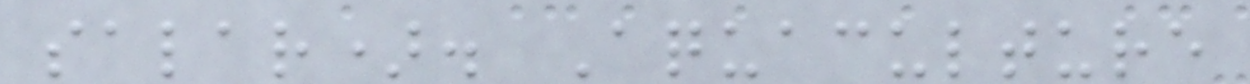salar). Aquaculture
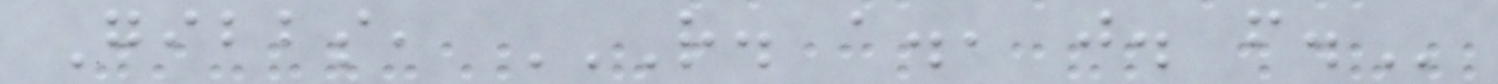Gibbs, R. A., J. F.
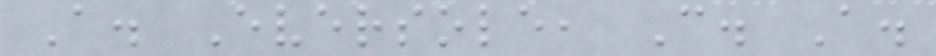A. Eversole, C. A.
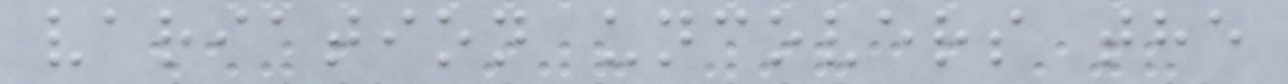variation uncovers the
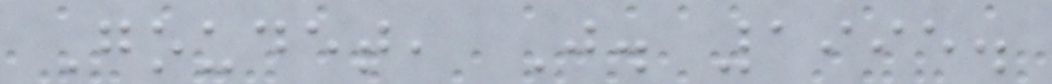Goudet, J. 1995.
